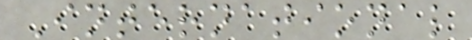International
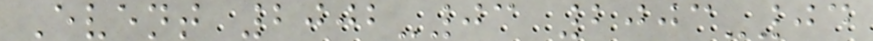Event 2002-03 2003-04
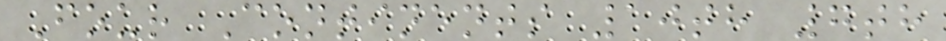Four Continents 10th 7th
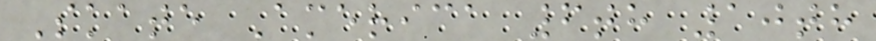Skate America 6th 10th
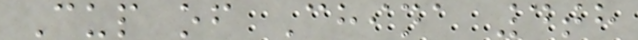Cup of China 4th
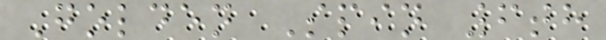Golden Spin 6th
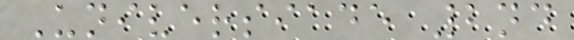Universiade 2nd
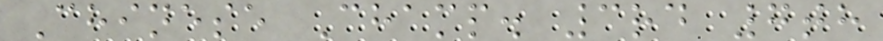Chinese Champ. 3rd 7th
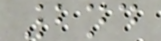2nd
